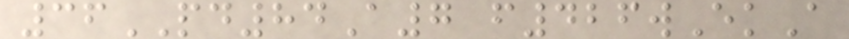36PD84A7 f426wEkA
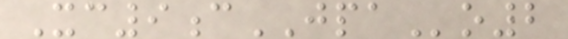Xc9cJPAo2
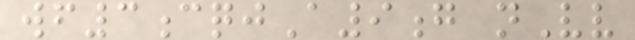wf3cqjA9g nVv
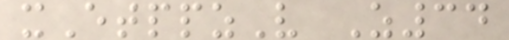xEtppzV Z34
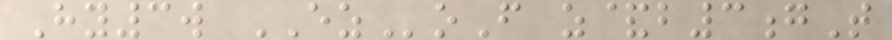Hy3w EZoF z&b3gT
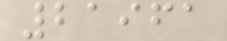21961
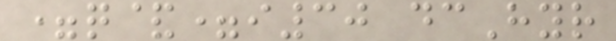=q&=i30 dcHyr
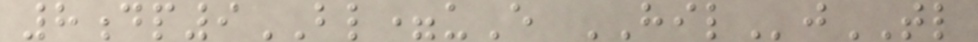8dp9BL=uE HILjTL
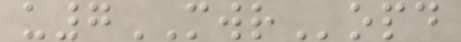u7MWRopd
